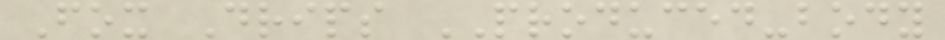Fox Drips PRODUCED-body
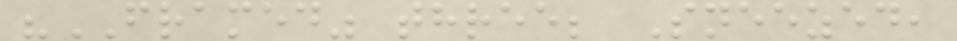"FRAMED" three; Sneezed,
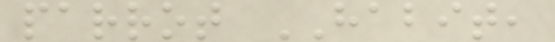parrot HABIT,
